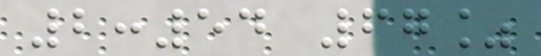2:54 67%
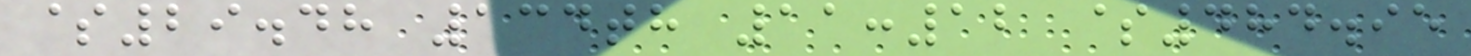$29.48 134th 11:12 $484.95
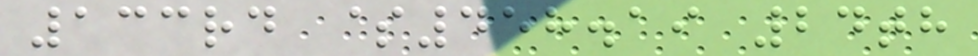133rd $458.19 24th
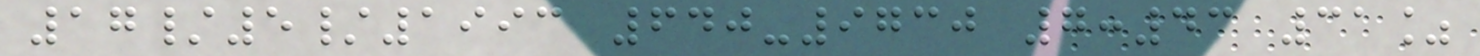17/5/1993 640-9730 7:43 31%
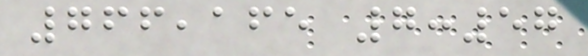766,165 7:57
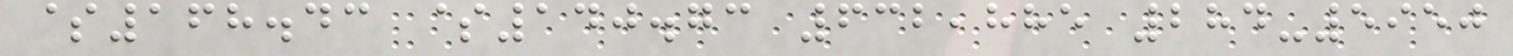$168.43 $140.73 632,885 284-5950
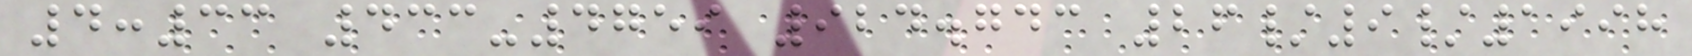4:33 433-4759 924.743 26/9/1998
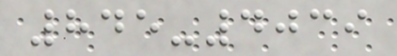845-4039
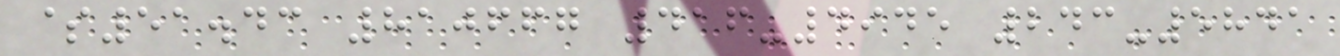$51.43 810667 416-4945 243-5841
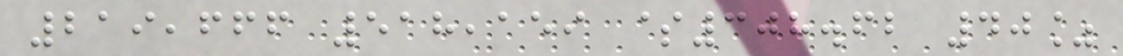219,666 518,159 $308.62 40%
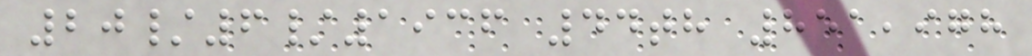20/6/1936 44th 851,978
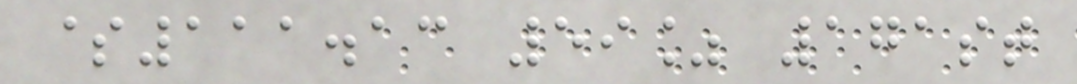$111.13 59% 171st
